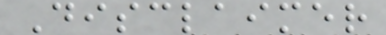Disclaimer
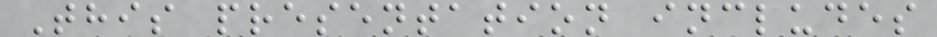This presentation includes
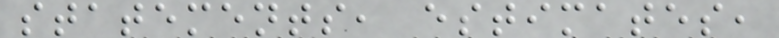statements, estimates,
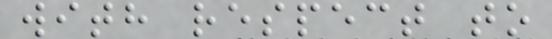with respect to
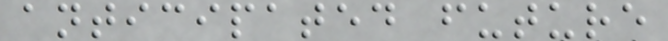anticipated future
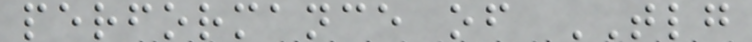performance of TLG
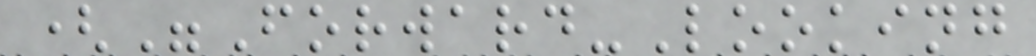("Forward-Looking
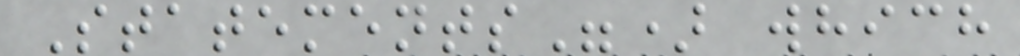Statements") which
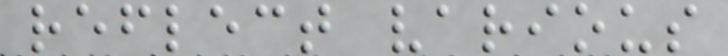reflect various
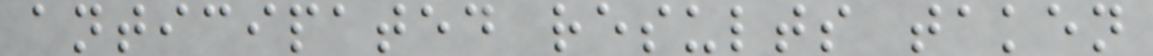anticipated results taken
